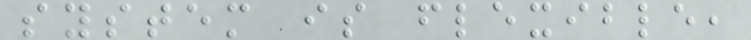system is flexible,
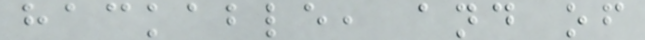hackable, and of
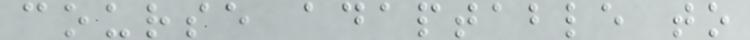course adaptable to
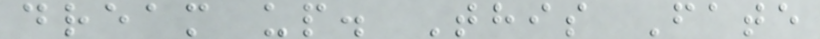dream up. This Fate
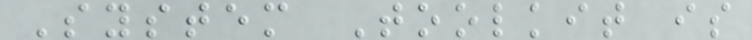System Toolkit is
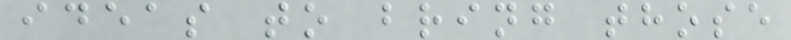ideas to bring those
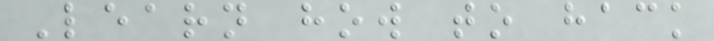Learn how to hack
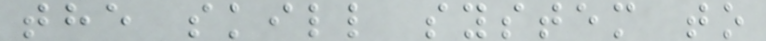the skill system to
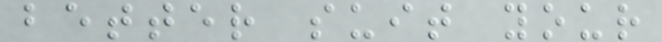better suit your
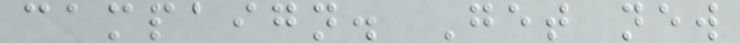campaign. Get new
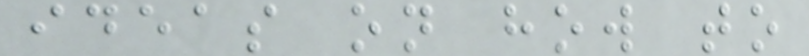ideas on how to
